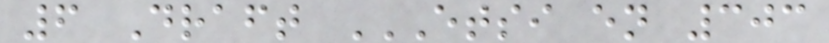6 Draft ETSI EN 303
